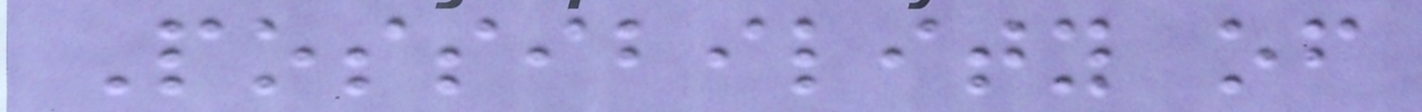Possibility of
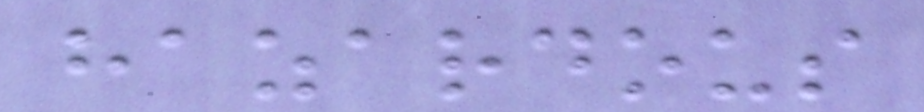hazardous
